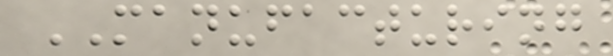MANUFACTURING
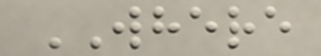WHERE
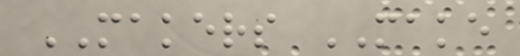MAKERS MAKE
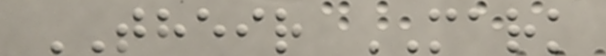THEIR MARK
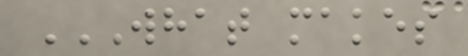WHAT MAKES
